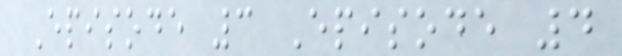Episode 3 Episode 4
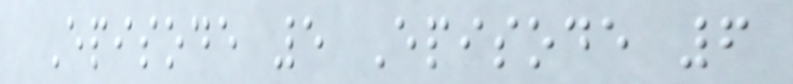Episode 5 Episode 6
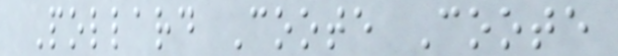Pollard Coote Coote
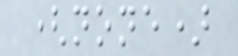(none)
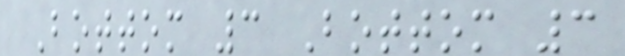Bottom 3 Bottom 3
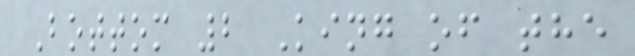Bottom 2 King of the
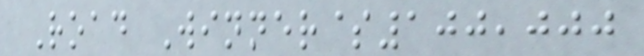Road Winner$100,000
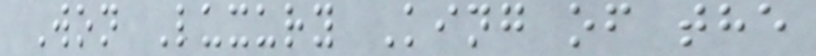Won Luxury King of the
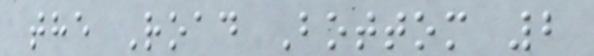the Road Bottom 2
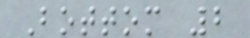Bottom 2
